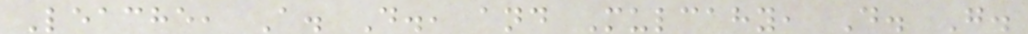Leache, A. D., and Mulcahy, D. G.
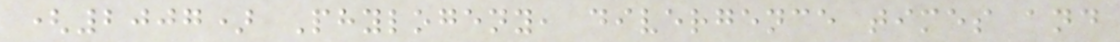(2007) Phylogeny, divergence times and
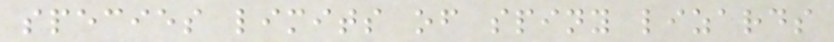species limits of spiny lizards
